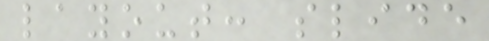layout: slide
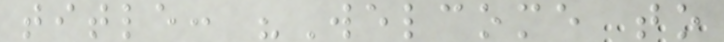title: "Welcome to
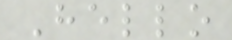Hello
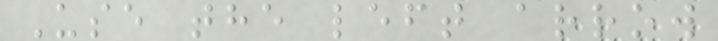Use the left arrow
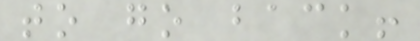to go back!
